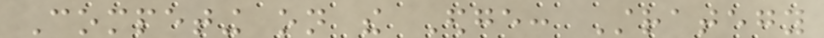Competing on the Edge: Strategy
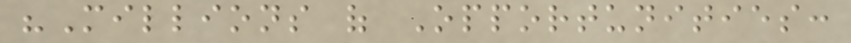"Millions of Opportunities:
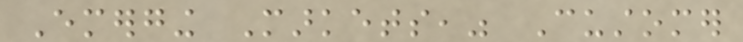Emerging Markets," Customer
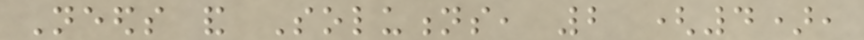Needs and Solutions, 2 (4),
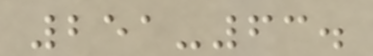251-63.
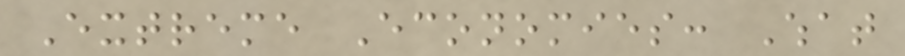Extreme Economies: What
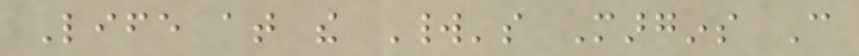Life at the World's Margins Can
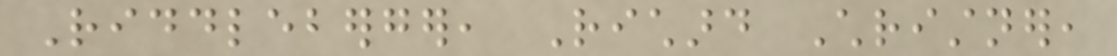Riddleberger, Richard Christner,
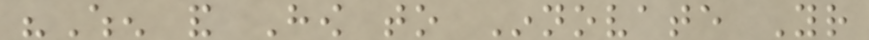"When and How to Innovate Your
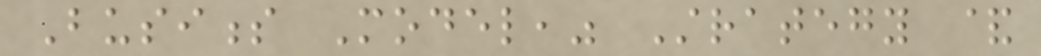Business Model," Strategy &
